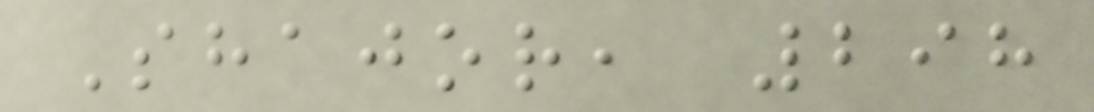Shajor, 298
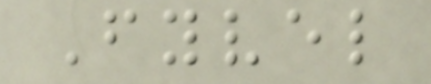Fyvel
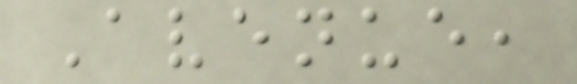Avenue,
